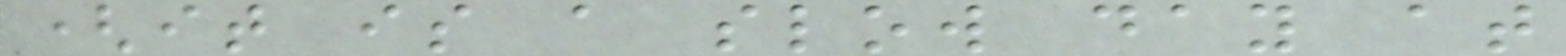(it is a slow day at
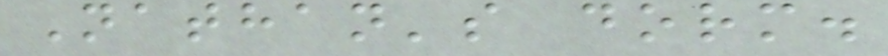Nathan's dorm.
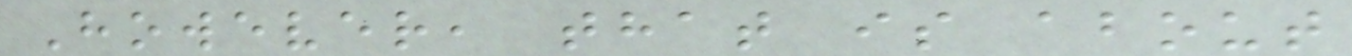However, that is about
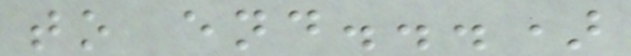to end...)
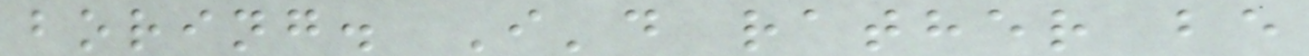boring. I'd rather be
